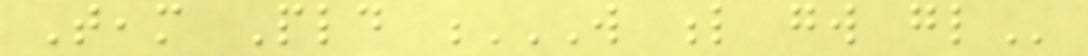Team Pld W L GW GL
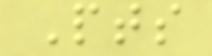Pts
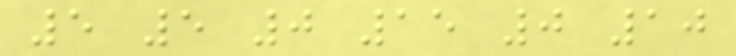5 5 0 15 0 10
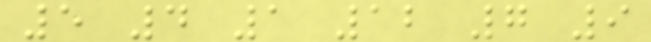5 4 1 12 7 9
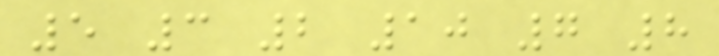5 3 2 10 7 8
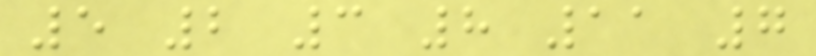5 2 3 8 11 7
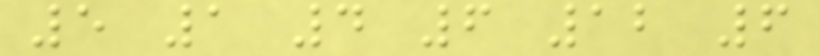5 1 4 6 12 6
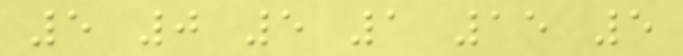5 0 5 1 15 5
